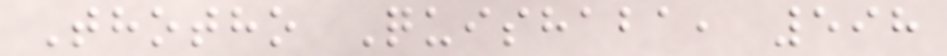Thotho Quishaba, 598
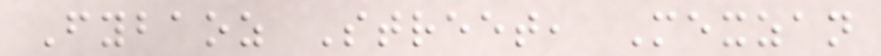Fybaoz Street, Mexzan
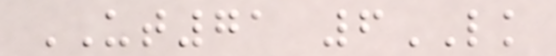UT71 6LK
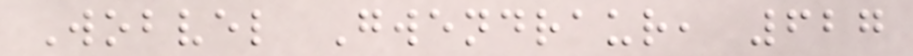Wobvel Gwendraur, 627
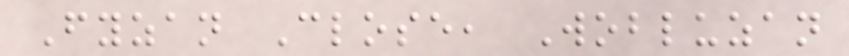Fyzan Close, Wobluzan
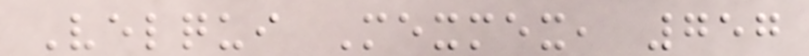Velqui Mexmex, 757
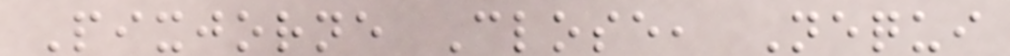Pixjorne Close, Nequi
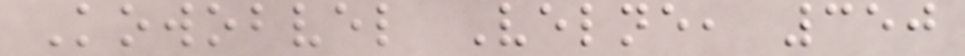Kowobvel Velne, 350
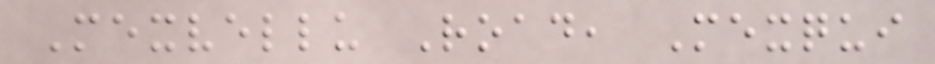Mexvellu Road, Mexqui
